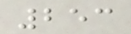253
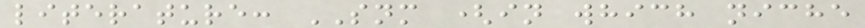literature: SNM (in which niche
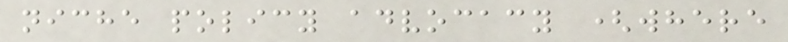niche policy advocacy (where
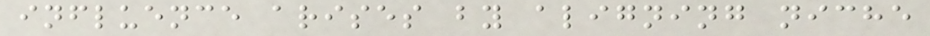influence arises by aligning niche
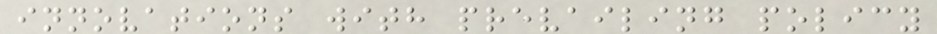innovations with prevailing policy
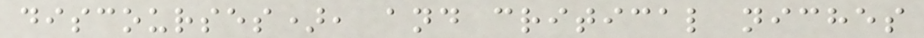discourses), and critical niches
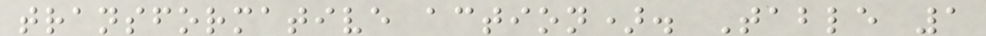transformative action). Table 1
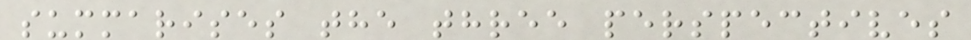summarises the three perspectives
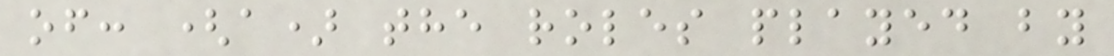of: (a) the roles played by
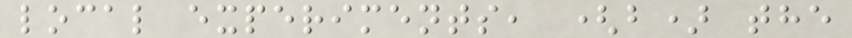local experiments, (b) the
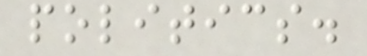politics.
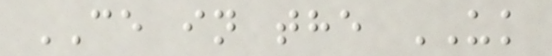CE in the UK
